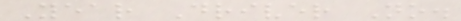Year Driver No.
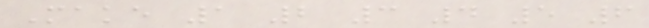Make 1 2 3 4 5 6
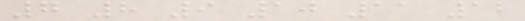7 8 9 10 11 12
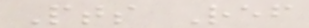Pts Ref
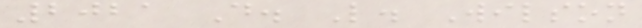2021 D. L. Wilson
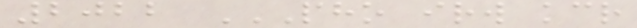2022 PHO IRW KCR
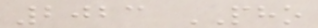2023 PHO
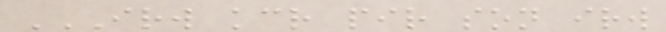IRW KCR PIR SON IRW
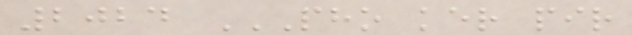2024 PHO KER PIR
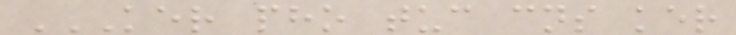KER PHO TUC CNS KER
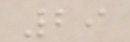29
